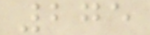275
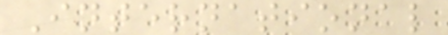International
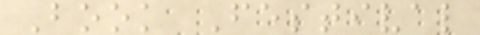Book Festival
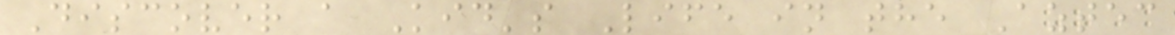Discover a Kid's Life in the Aztec
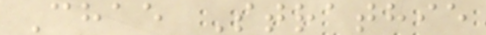Chae Strathie
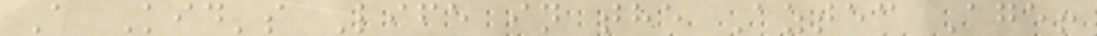A Kid's Life in the Aztec Age!
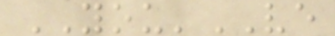YOU'VE
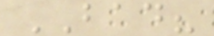BAD?
